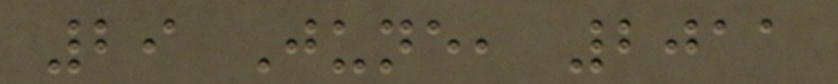29 June, 2011
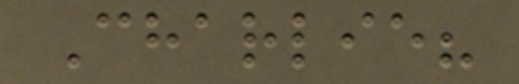Charlie?
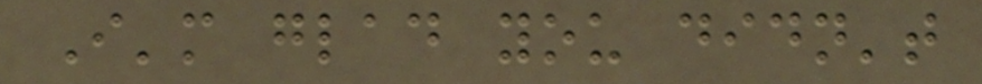I'm glad you didn't
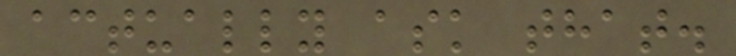actually ask that.
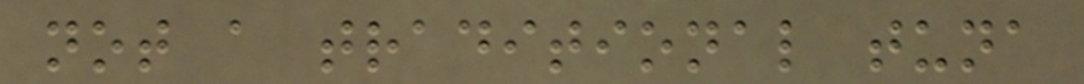not a traditional tuna
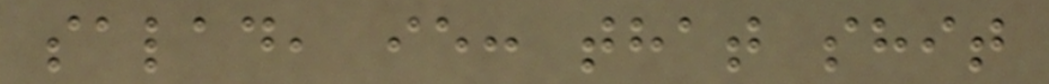salad, ie: that shit
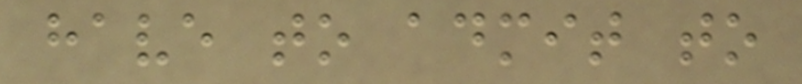have to admit to
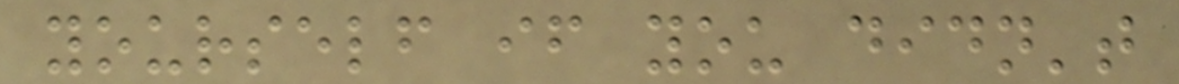yourself if you didn't
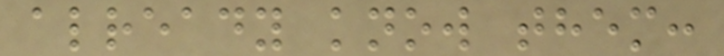already know them:
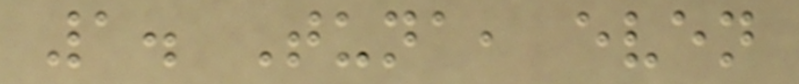1. Tuna, even
